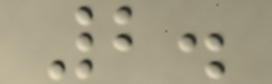2.
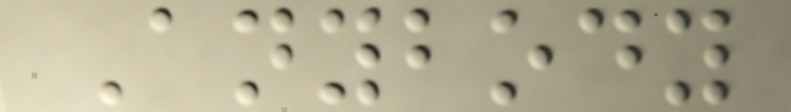Anybody
